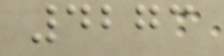4273
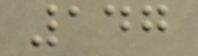147
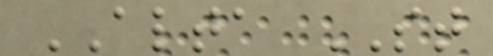ALTA ST
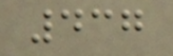437
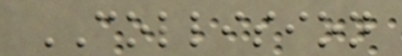COLLISION
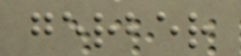gerber
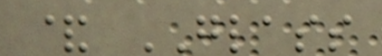& GLASS
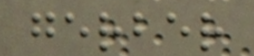gerber
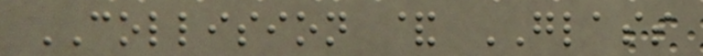COLLISION & GLASS
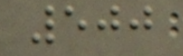500
